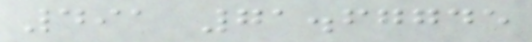491 71.67745
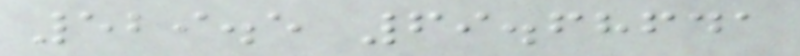529.5 69.68641
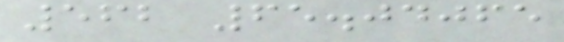562 65.04065
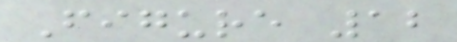Figure 12
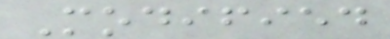Modified
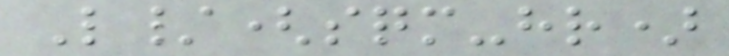L/(sqm-hr)
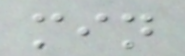min
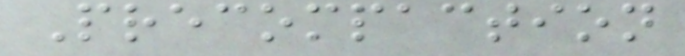Precompaction
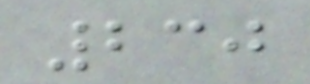230
